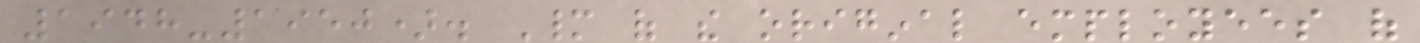1948-1950). Many of the original employees of
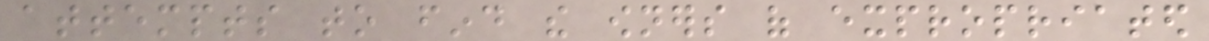attempts to find the owners of expropriated
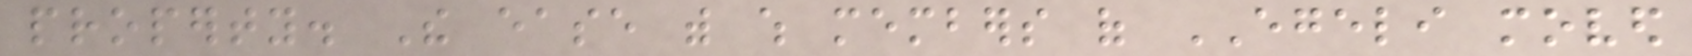property. The ease with which members of EGELI moved
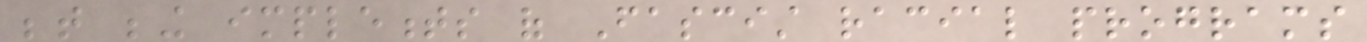between being implements of Fascist racial programs
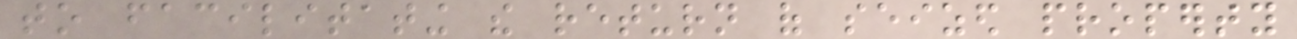to facilitating the return of seized property
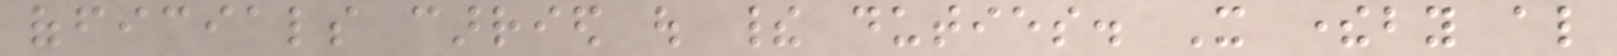officials carried out their duties. It thereby also
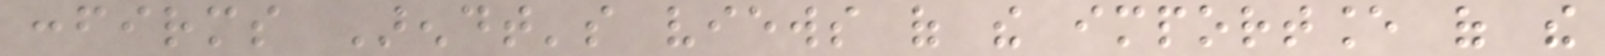confirms Arendt's views of the importance of the
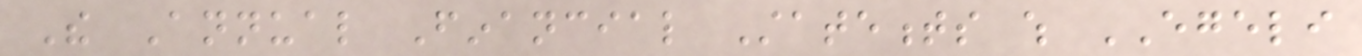The Annual Financial Statements which EGELI
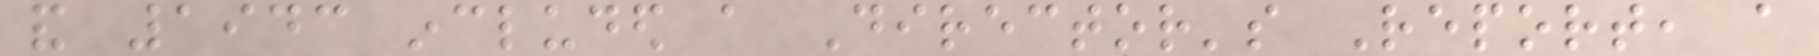and 1943 included a Director's Report, a
